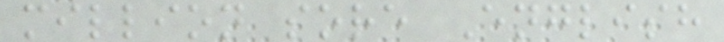million sore English
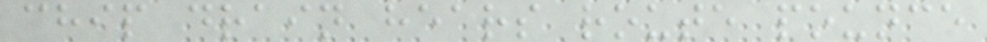chip drain hears route pounce
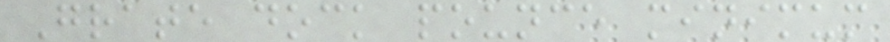Grate dock pounce minimum
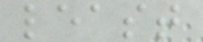least
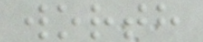worth
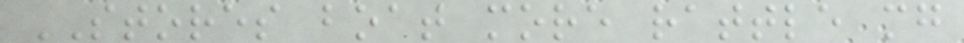STORES boat more rattle mg
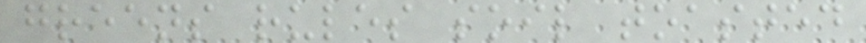greens rules soil toasted
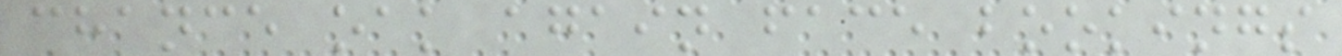chance oak again face bookings
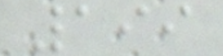199
